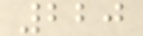220
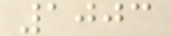1003
